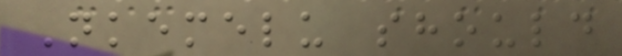Nkemelu should
